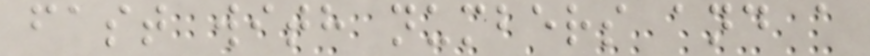fast with numbers and a
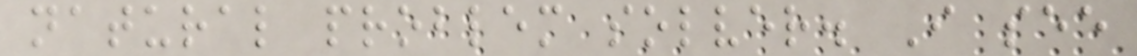natural problem solver. I see
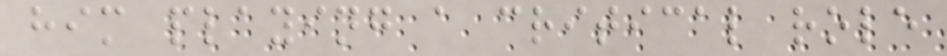him playing a critical role
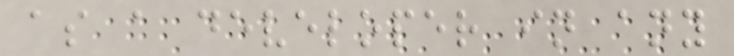as a developer in any
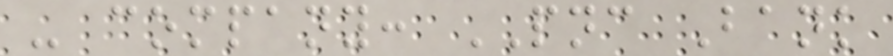- company: PNC Bank
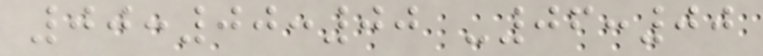00:00:00 -06:00
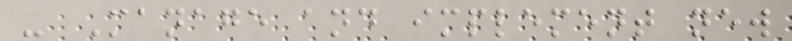- Manage and implement new
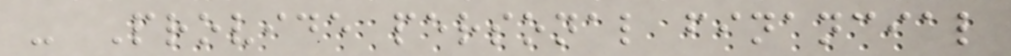- Provide personal financial
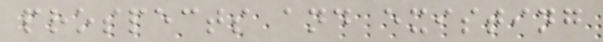prospects and existing
